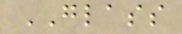GLASS
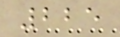225
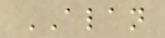ALAN
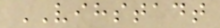VIHSTADT
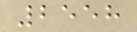2558
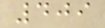409
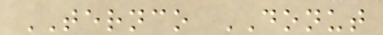TERNCO DONUT
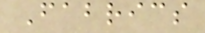Fabrics
